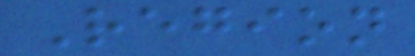Region
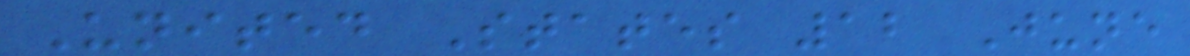United States 12 June
